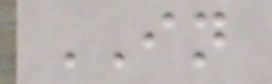IN
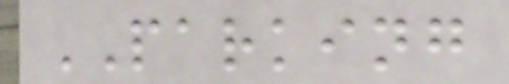PARKING
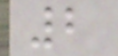2
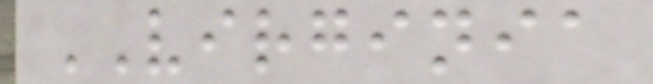VIRGINIA
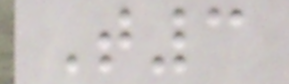T3
